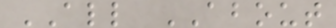ALL ABOUT
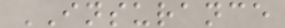INSURANCE
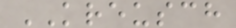KREUSCH
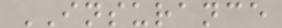INSURANCE
